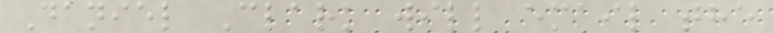Daniel Clark will email the
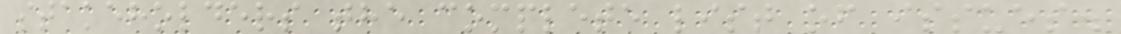stakeholders the complete list of issues.
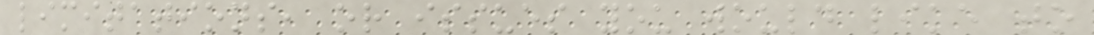limitations, or issues you would like to
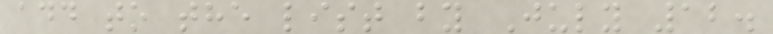add to the list by July 12.
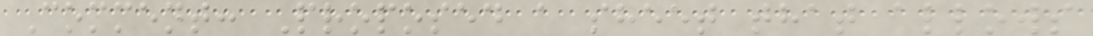Comment: Proposed a sheet that allows
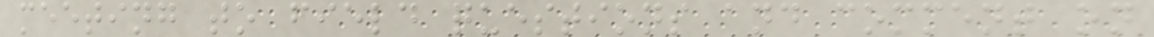meeting to field questions and comment on
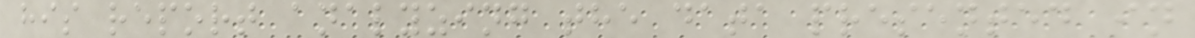his report analyzing the data presented in
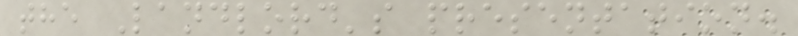the Landlord's presentation.
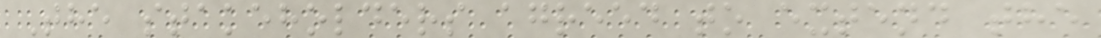The stakeholders agreed to extend the
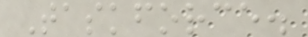Taskforce.
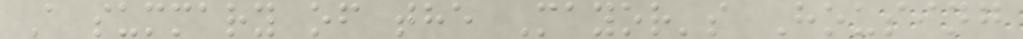A summary of the Mayor's Housing
